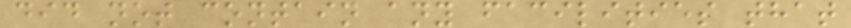did not contain any facilities that
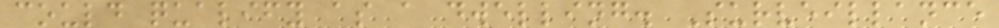could qualify as a dwelling. Surveillance
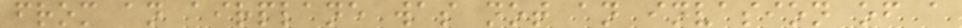from an airplane was not an invasion of a
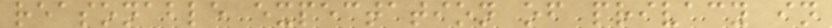reasonable expectation of privacy in
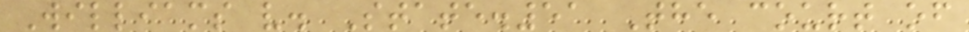Williams v. State.51 The court of
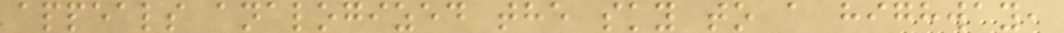appeals analogized the sky to a highway,
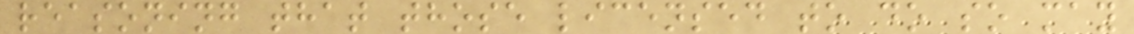reasoning that those licensed to do so may
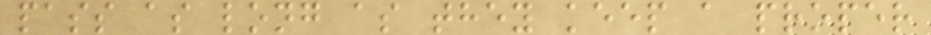pass as long as they keep a proper
